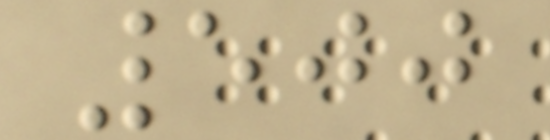500
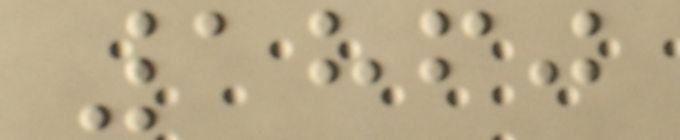1860
